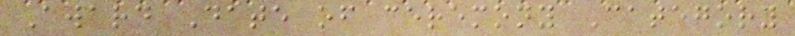Award Date of ceremony Category
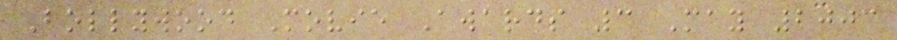Bollywood Movie Awards 3 May 2003
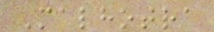Malhotra
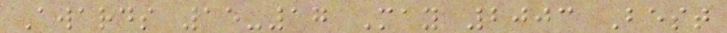Awards 15-17 May 2003 Best
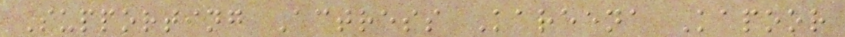Supporting Actress Kareena Kapoor
